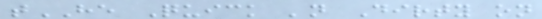tHE Quick 'n Dirty on
